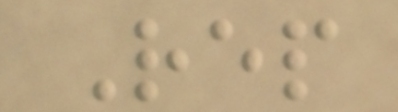Rep
